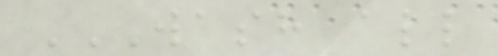WASH ALL
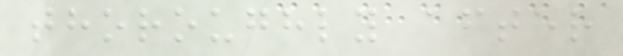thoroughly after
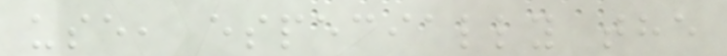use, especially the
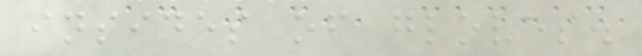insides of gloves.
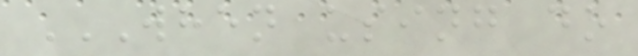WHEN USING DO
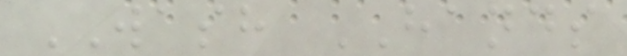WASH HANDS
